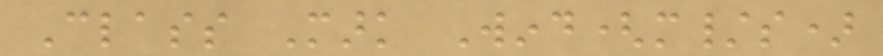Class Mark Wind(m/s)
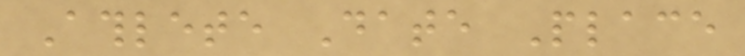Athlete Date Place
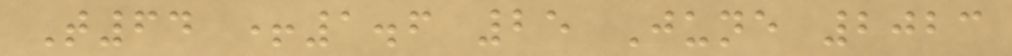T64 +1.6 25 June 2023
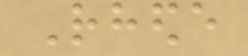Rhede
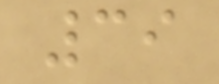39
